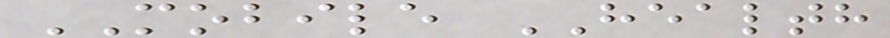MOBILE HEALTH
